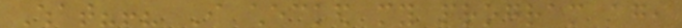What?!? I checked my program again,
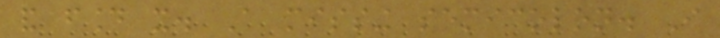and found it. A missing semicolon. I
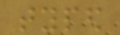typed
